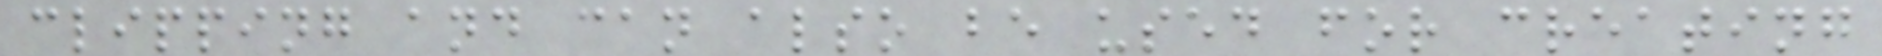clipping and can also be used for creating
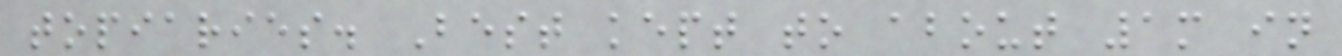topiaries. Best kept to about 1m in
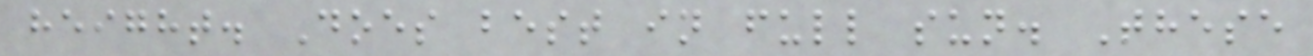height. Does best in full sun. These
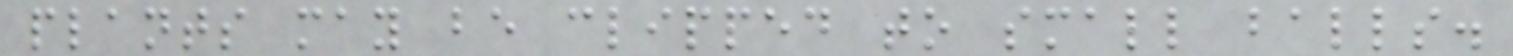plants may be clipped to small balls.
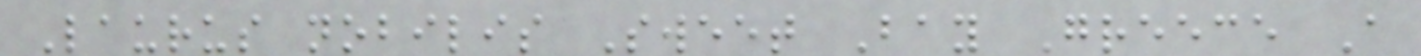Laurus nobilis Sweet Bay Greece A
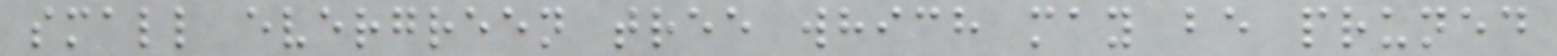small evergreen tree which may be pruned
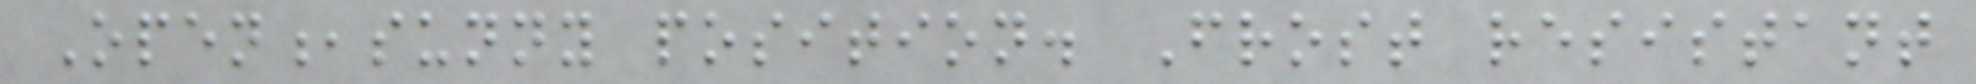Open,sunny position. Frost resistant
